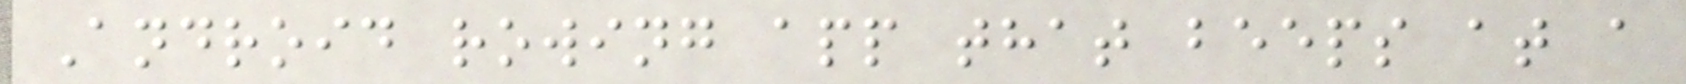Android rowing app that beeps at a
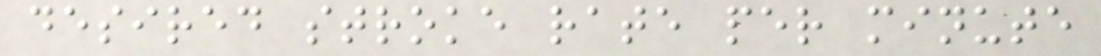desired stroke rate per minute
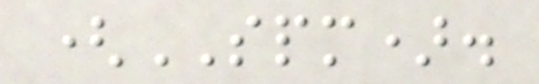(SPM).
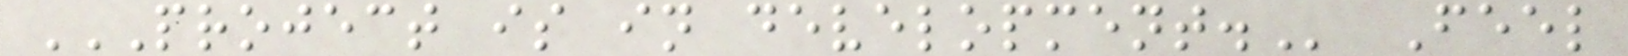PROJECT IS IN DEVELOPMENT. Feel
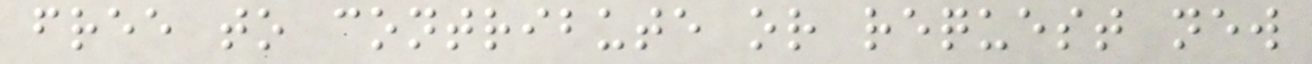free to contribute or request new
